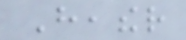Heather
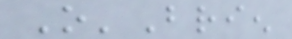O'Brien
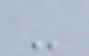-
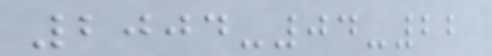2004-04-22
